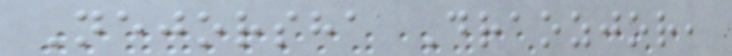Nejorsha Draozjor,
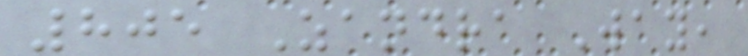805 Zandra Way,
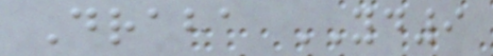Draba YD9
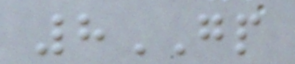8GP
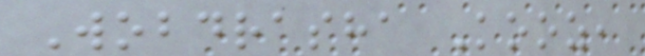Wobdrasha Kooz,
